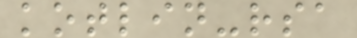kotlin-rsa
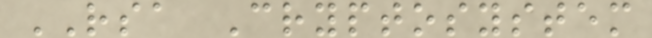RSA Cryptosystem
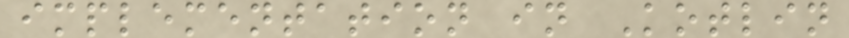implementation in Kotlin
